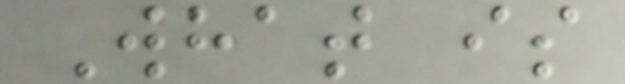What is
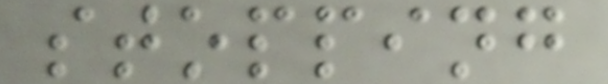stopping
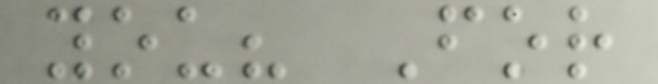you? For
